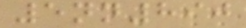5nn890
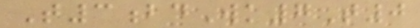T3bdWk7T0
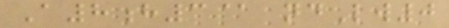A8h3@ ndLw0
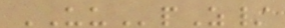UUpZ/
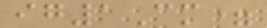ig1Cm=
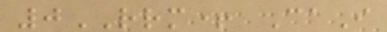0RRM+ CaI
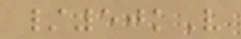/50kV
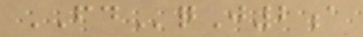FDqJ2a
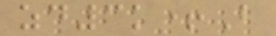zd3k+B
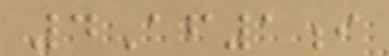4Af1i
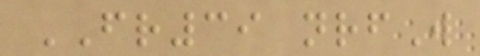FR39 nrfW
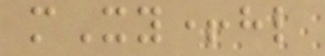mXy+hl
